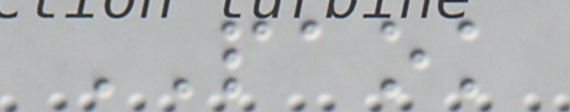PAOK
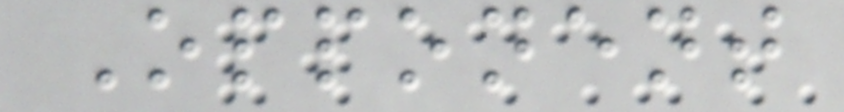Opponent
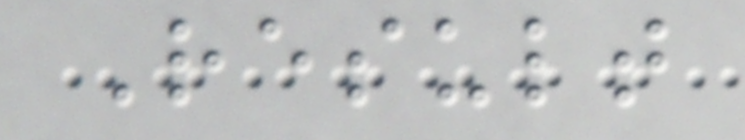Result
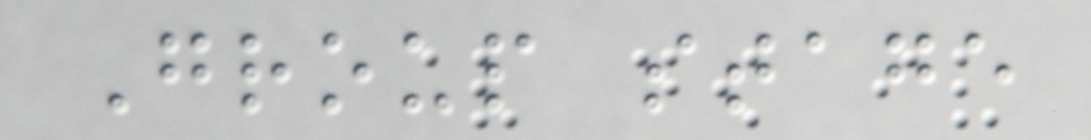Group stage
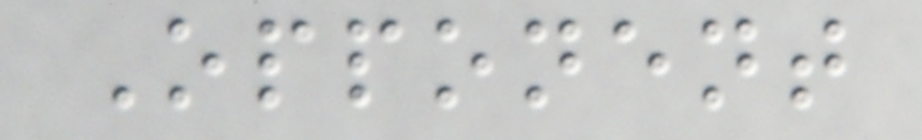Opponent
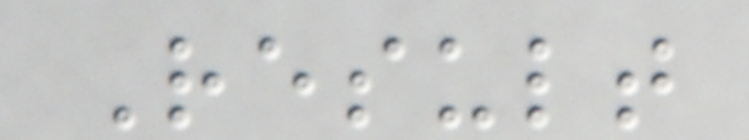Result
